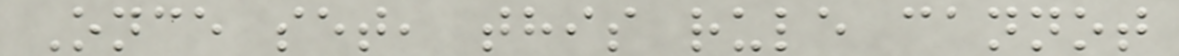Once set, this rule cannot
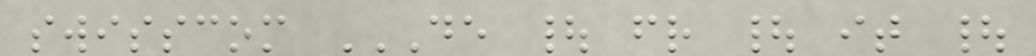swisscom DE | FR | IT |
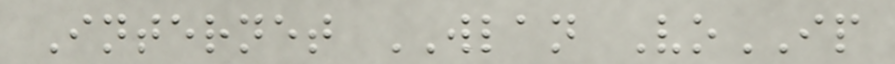Internet WLAN VoIP
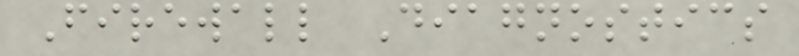Firewall Diagnostics
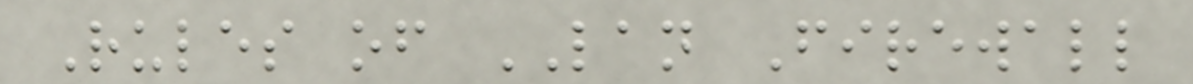Rules of LAN Firewall
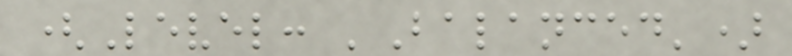(Level: 'Balanced')
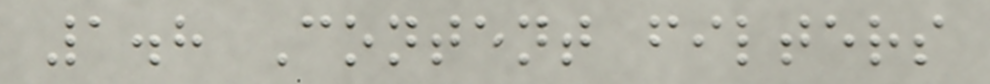1.8 Content filters
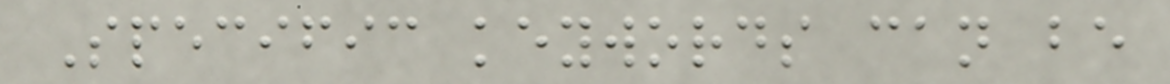Specific keywords can be
